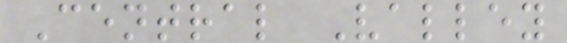Central Valley
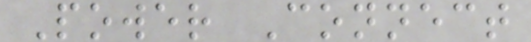Power Connect
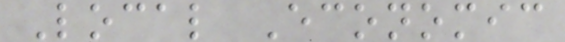Local Economic
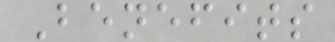Benefits
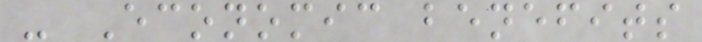- Economic benefits
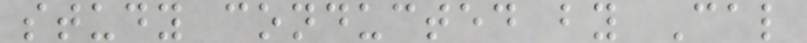study conducted by Cal
